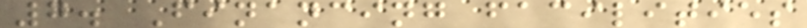7. Financing facilities
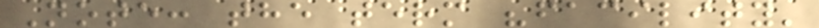Note: the term "facility'
